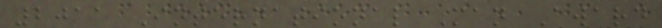2011 International Man Award
